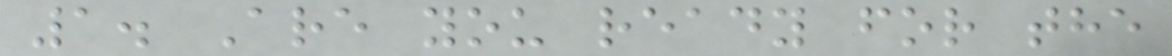1. Are you ready for the
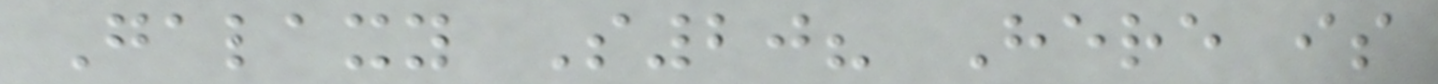Galaxy S20? Here is
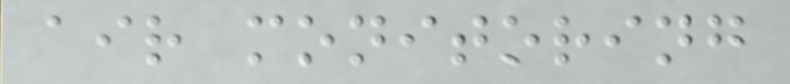air monitoring
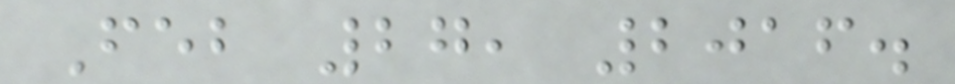Feb 27, 2016.
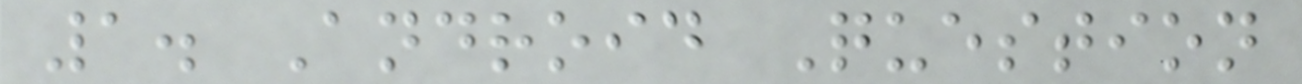1. Android Question
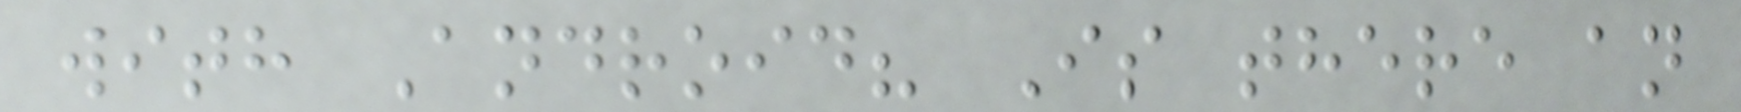with Android? Is there an
